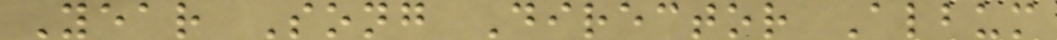Year Song Director Album
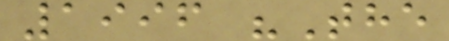1996 "The
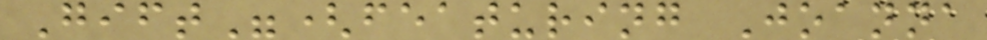Gift"(featuring Joanna
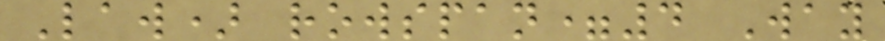Law) rowspan=4 Way
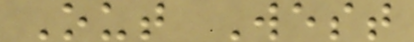Out West
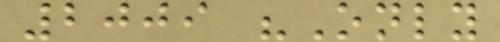2009 "Only
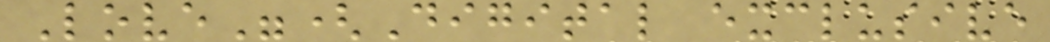Love"(Digital exclusive
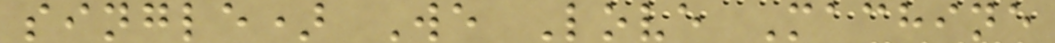single) We Love Machine
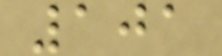101
